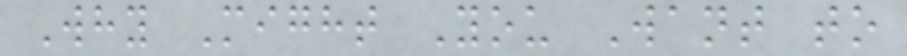Why Might You Want to
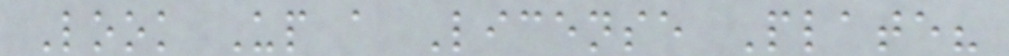Look Up a License Plate?
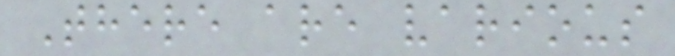There are various
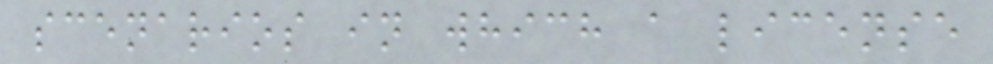scenarios in which a license
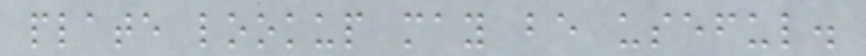plate lookup may be useful.
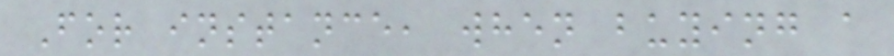For instance, when buying a
